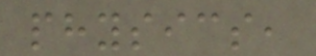physics,
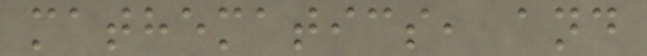mathematics, and
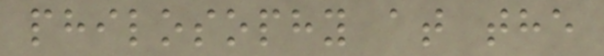philosophy at the
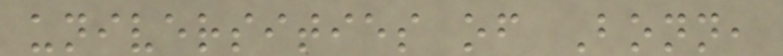universities of Bonn,
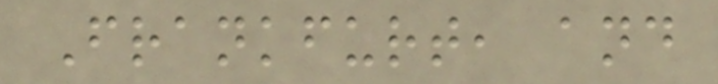Frankfurt, and
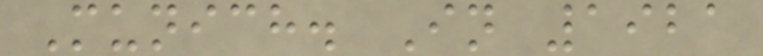Munich. In 1921
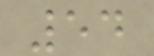54
